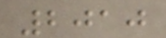2010
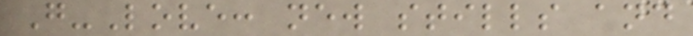G-Love: new stills and
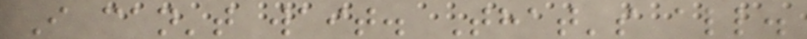I can't wait. That's all.
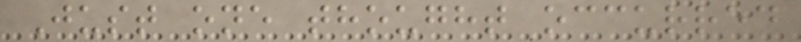Just one thought occurred
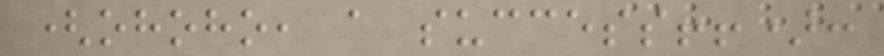(ohoho, a success!!):
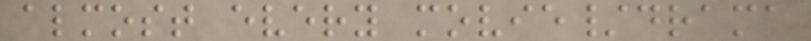almost every movie/drama
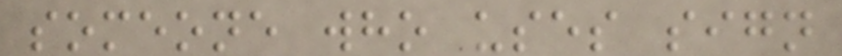someone who uses sign
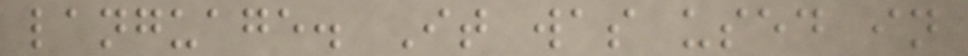language. It was used in
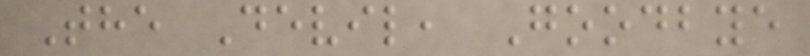The Devil, Goodbye
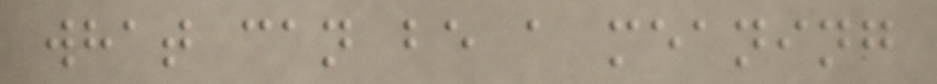what can be a meaning
